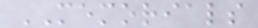MEMORIALS
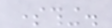something.
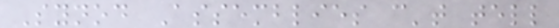Synod Assemblies can't tell
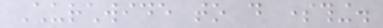Churchwide to do something.
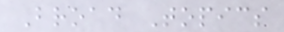Broad Topics
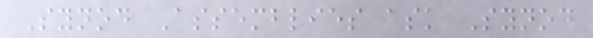Synod Assemblies ask Synod
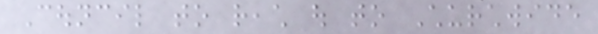Council to reach out to Churchwide
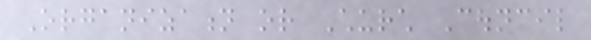Organization or Church Council
